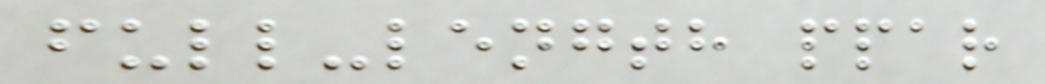full-length ppar
